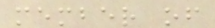member of
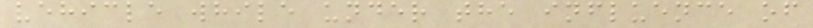vehicle while under the influence of
